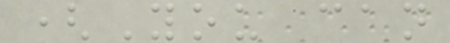(You can
